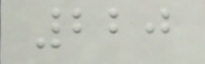220
